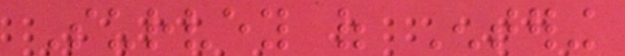Survey of Entering
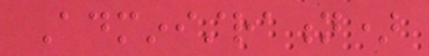Administration)
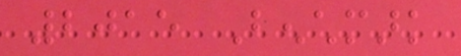2015 Benchmark
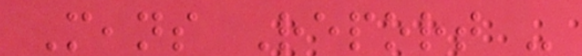Means Report -
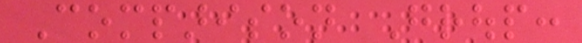Comparison Group:
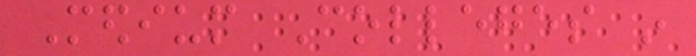Medium Colleges in
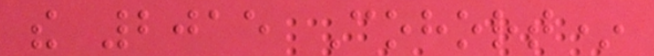the 2015 Cohort*
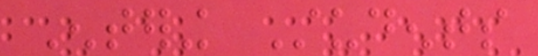Entering Students
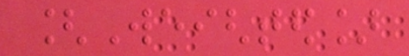[Weighted]
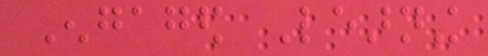Engaged Learning
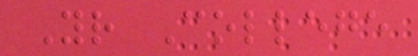Your College
